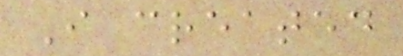I created
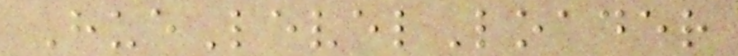HueLevelLoader
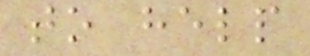to help
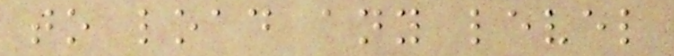to load any level
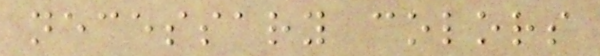necessary colors
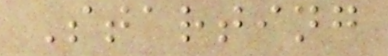Starting
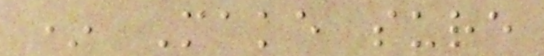* Make sure
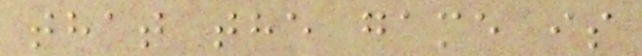that the game is
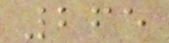265
